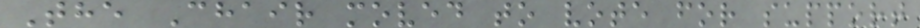The Chair moved to vote for support
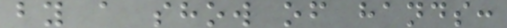by a show of hands:
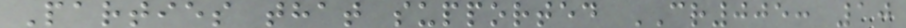Parties that supported CR005: 10
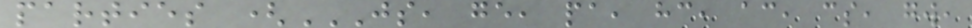parties (JS, GE, PA, HC, AC, CS, GW,
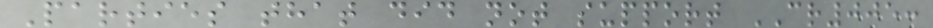Parties that did not support CR005:
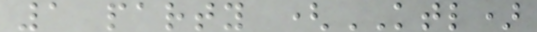1 party (KTL)
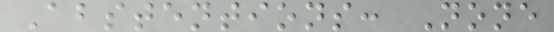Abstentions: None
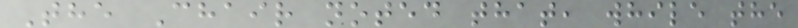The Chair noted that, while the
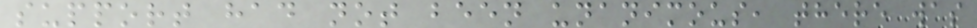support had not been unanimous, there was
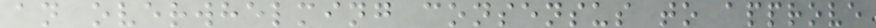an overwhelming consensus to approve
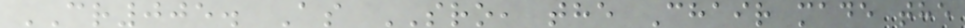CR005. As SRO, the Chair made the
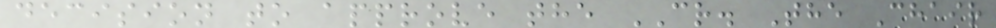decision to approve the CR. The Chair
